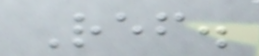Ref.
